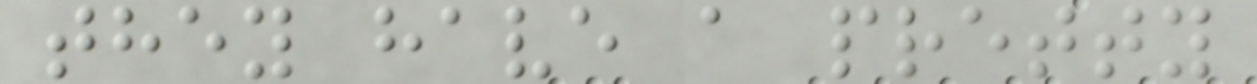they have a pretty
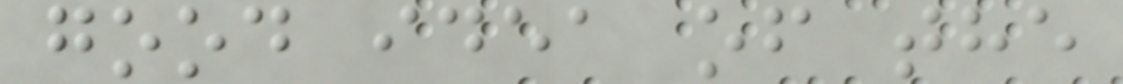good idea of the
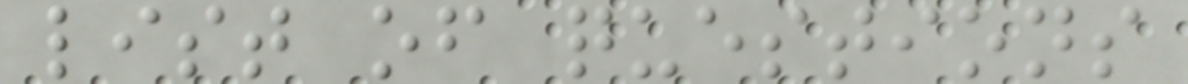list of questions
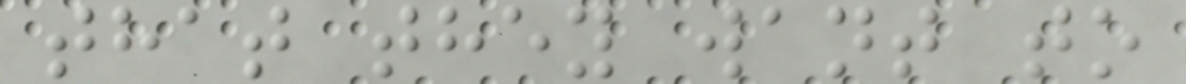that they want to
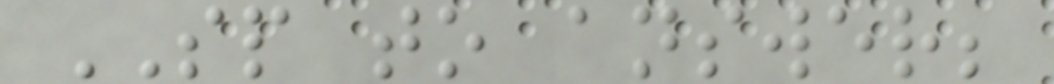SP to answer;
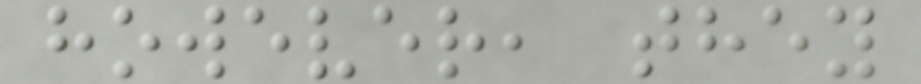however, they
